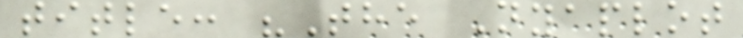title: "The Nyaplot
